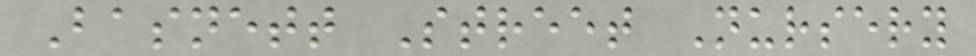Basnett Street Nursery
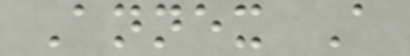Annex A
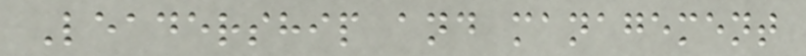Leadership and management
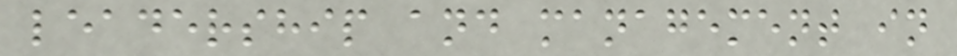leadership and management in
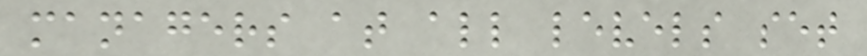managers at all levels set
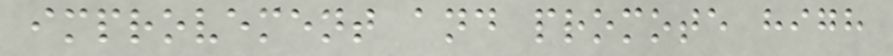improvement and promote high
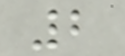2
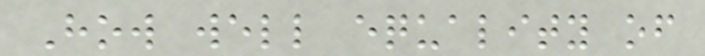How well equality of
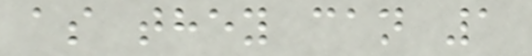as they can 1
